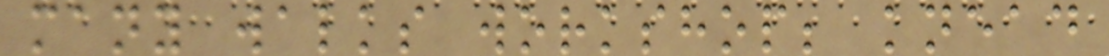many walks workshop; knead
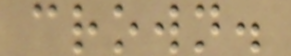crown.
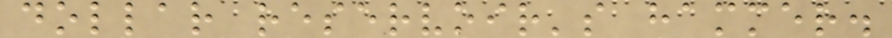dollar reservoir's hammer.
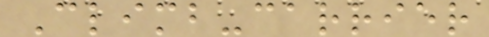Climb-carrier
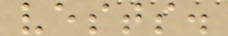vests.
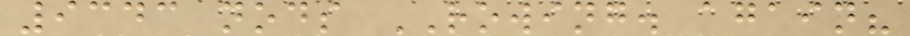9343 nods ROWING. again?
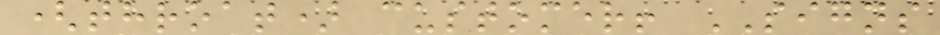(throat) customer! SIGNS
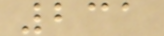231
